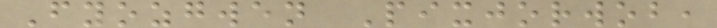Fyozgwen Pixjorwob,
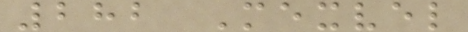282 Mexvel
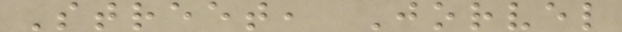Street, Jorvel
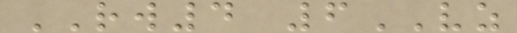RW4 6VZ
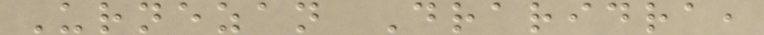Urnezan Draridra,
